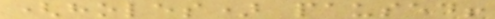(holes) paused!
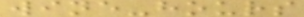wine-hours
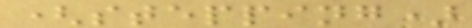(stepping)
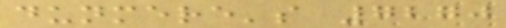dunmere's 7270
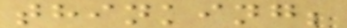thinking;
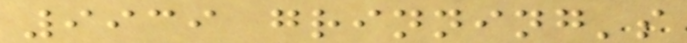9939 grinning's
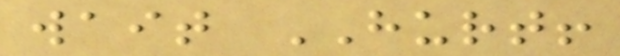wait HURT!
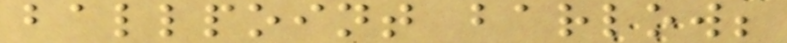ballpoint barlow;
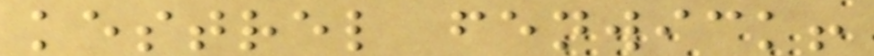kestrel fenwick!
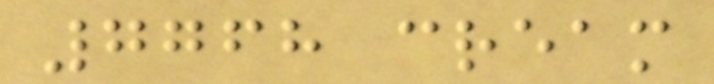7768 cream
